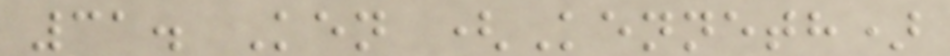31. Ken (Kenneth)
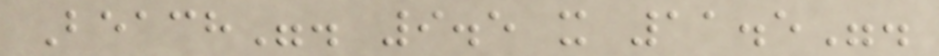Beach". 9.5 x 11.5".
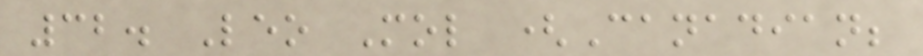32. Leo Mol (Canadian;
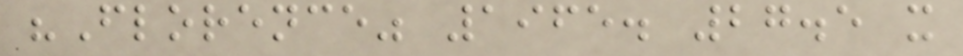"Florence" 1965. 27.5 x
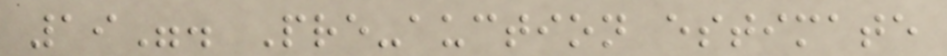19". Pre-auction estimate
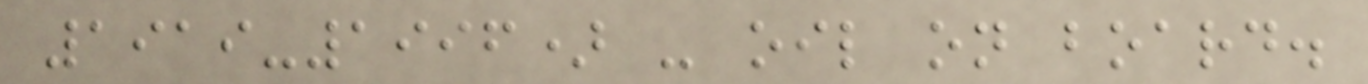1919-1996) - oil on board.
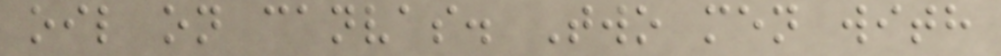oil on canvas. Two men with
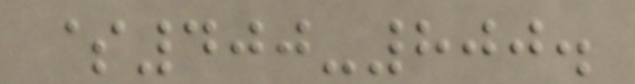$400-800.
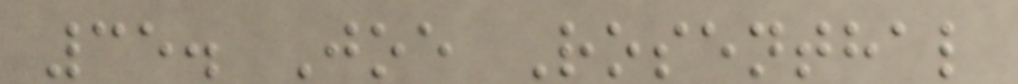35. Joe Rosenthal
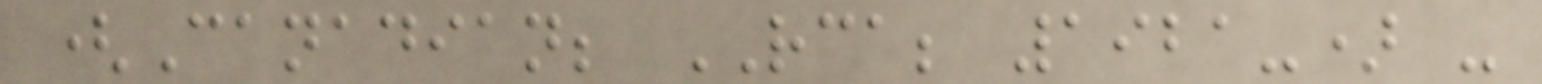(Canadian; RCA; 1921-) -
